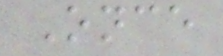Once
